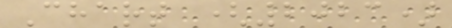Chart (2023)
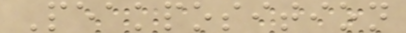Peakposition
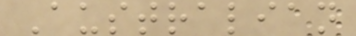Australian
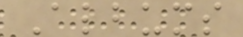Albums
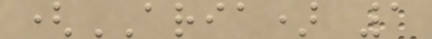(ARIA) 1
